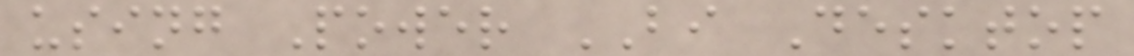using Power BI Desktop
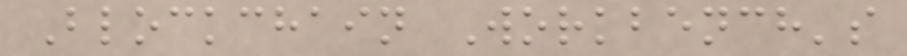Blockchain Workbench's
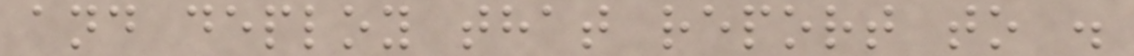and deploy that report to .
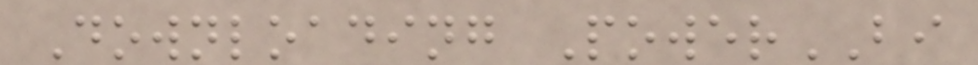Downloading PowerBI
